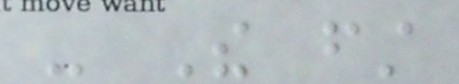- The first
